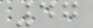47
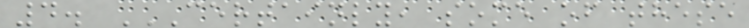4. CERTAINLY, SOME OF THESE
